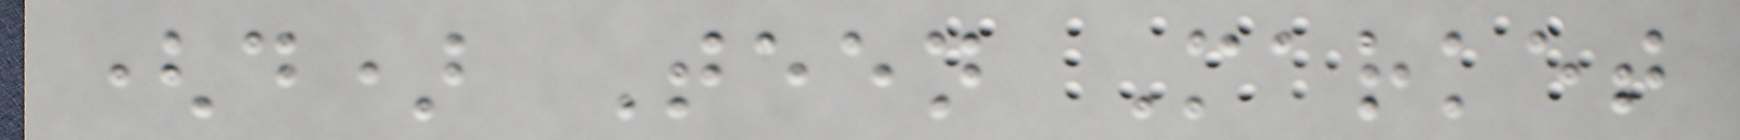(d) Teen Market
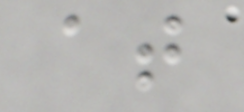at
